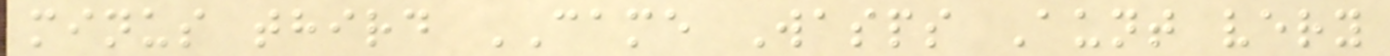minus third CAME Wasps Aunt very
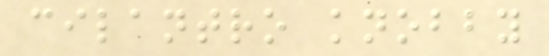cilantro knobby
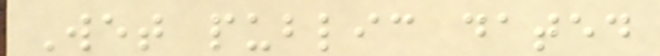Wet public dated
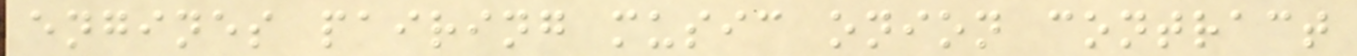engines pairing music onion contract
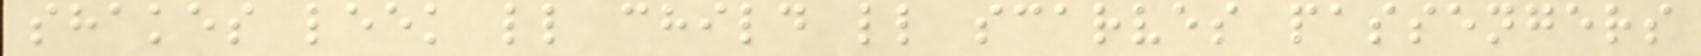shakes leek ll child ll scarves passengers
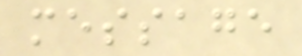message
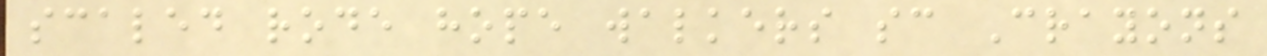scaled rode hope walkers sc Crayons
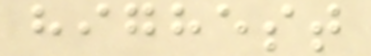highest
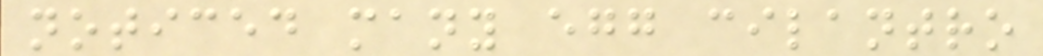noticed many egg cilantro
